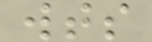wts
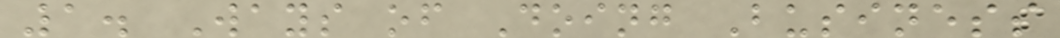1. Ways of Doing Business
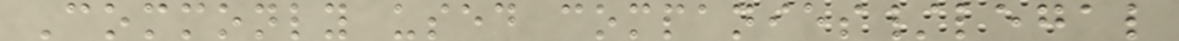Commonly used companies/legal
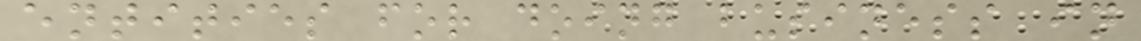entities for doing business in
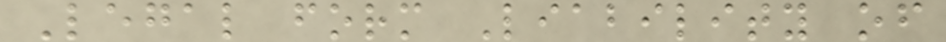Legal form Liability of
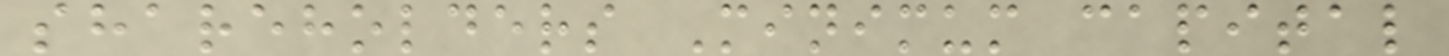shareholders Minimum capital
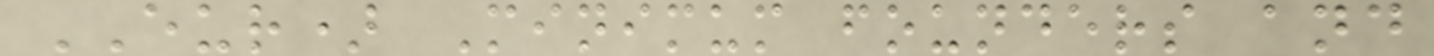EUR) Minimum founders and
